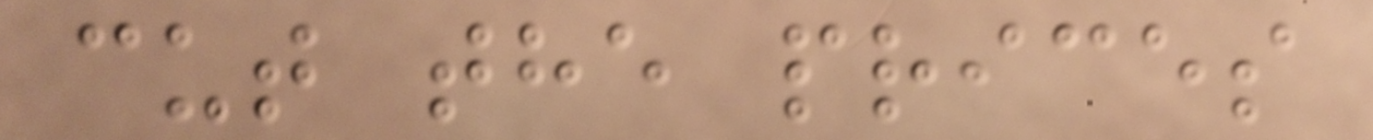cut the prices
